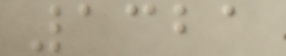1321
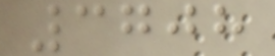3708
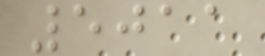5011
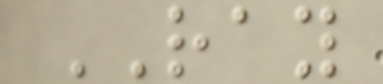RAY
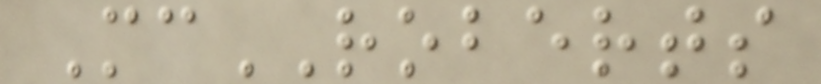McROBERTS
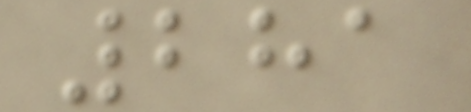281
